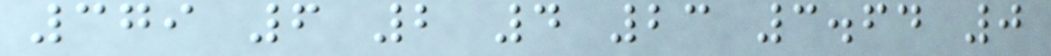379 6 2 4 23 3.64 0
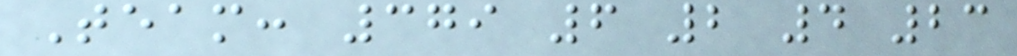Team: 379 6 2 4 23
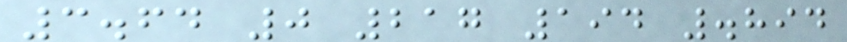3.64 0 217 194 .894
